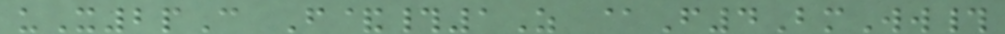uX2pC F&#1Z @F4BmWw#
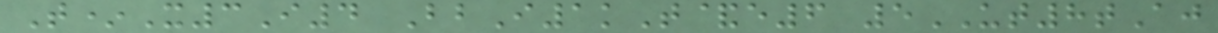T*X3I4 BbI1kT&e6 5UT8tAj
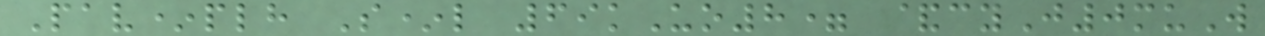Pav*plh S*l 69kUo8= &cyJ0muW
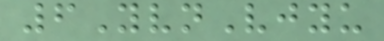6YvnVjyu
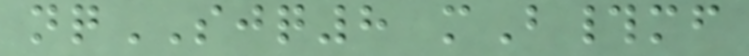nqSJQ8 mB#mf
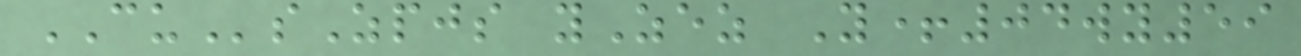CUsZpjs yZez Y+04wy59
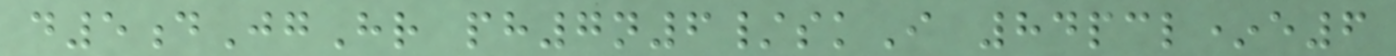d5dJgHr ph7n6/skI 84pcl*e6
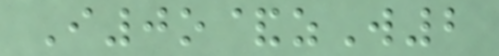I0o&zW2
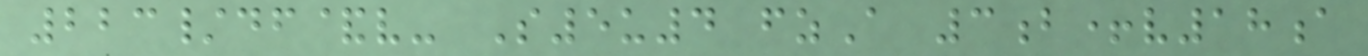223/df&v- S5u4 fzA 3b+v18a
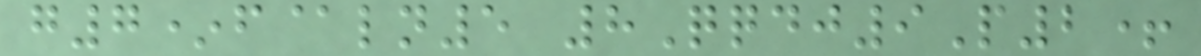g7*f@ln5 8Qqdj9P2+
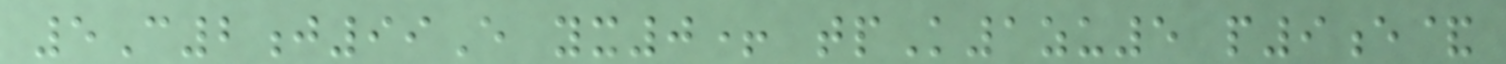5C2j99E yx0+ tpK1zu5 p9e&
